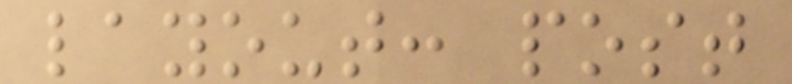layout: post
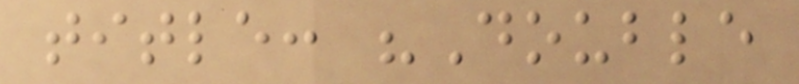title: "Double
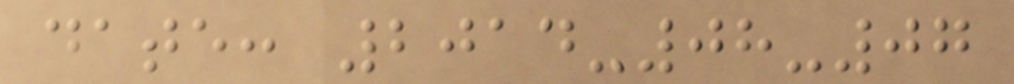date: 2014-08-07
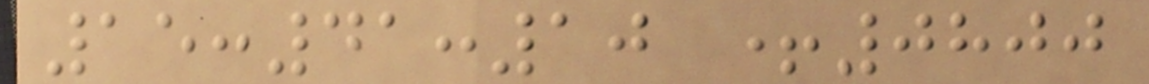15:41:10 +0800
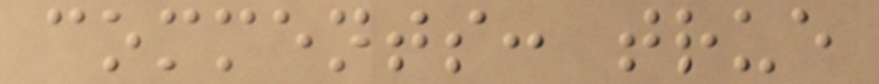comments: true
